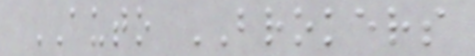AUTO BROKERS
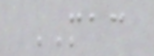MAC
